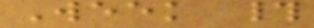Week #
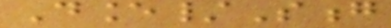Dance/Song
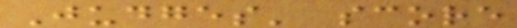Judges' score
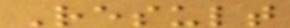Result
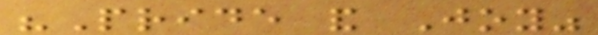"Pride and Joy"
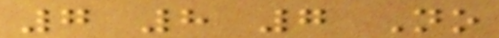7 8 7 No
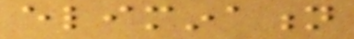elimination
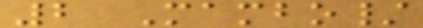2 Mambo/
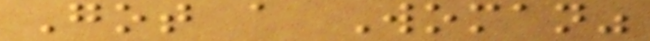Got a Woman"
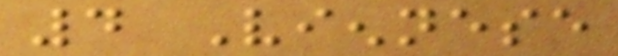4 Viennese
